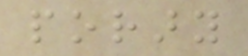porary
